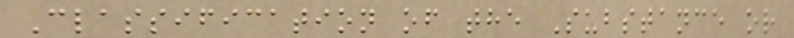Classification of the Substance or
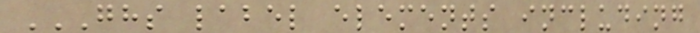GHS LABEL ELEMENTS INCLUDING
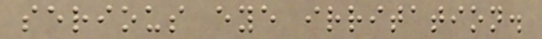serious eye irritation.
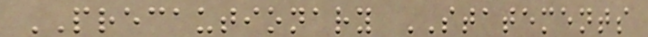PRECAUTIONARY STATEMENTS
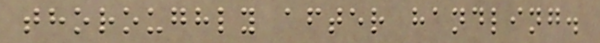thoroughly after handling.
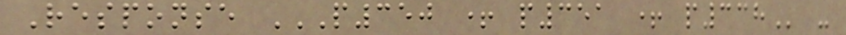Response P350 + P351 + P338 -
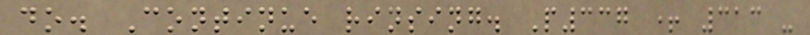do. Continue rinsing. P337 + 313 -
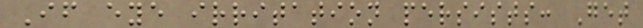If eye irritation persists: Get
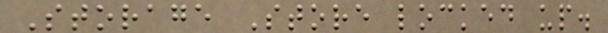Storage Store locked up.
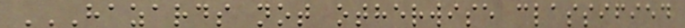HAZARDS NOT OTHERWISE CLASSIFIED
